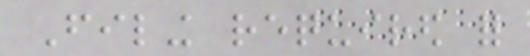Filing required for
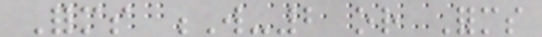Forms W-2 or Forms
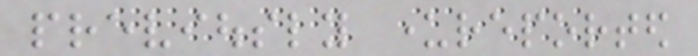previously underreported
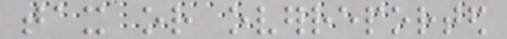tax or overreported
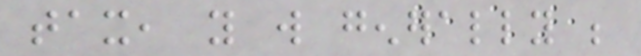tax, you will generally be
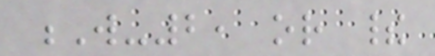W-2, or their
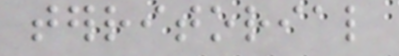territorial
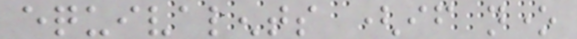equivalents (if none
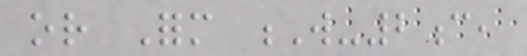or Form W-2c,
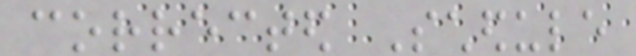corrected Schedule
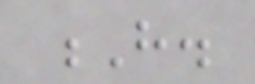H.
